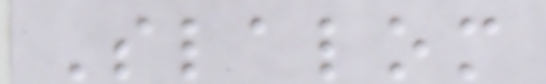Slalom
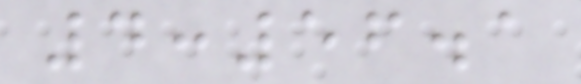4:56.1
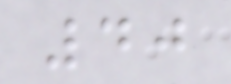40
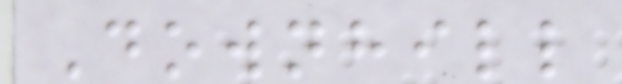Downhill
